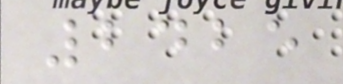2425
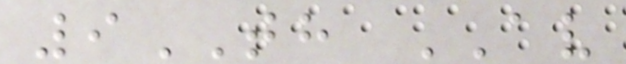9TH AV
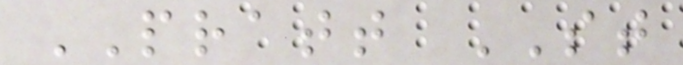PRATT ST
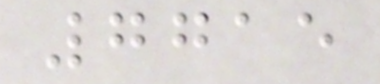7715
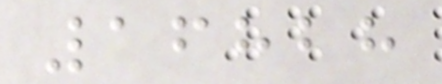16828
